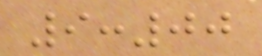9:00
